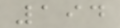194
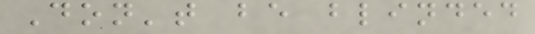Don't be blinded
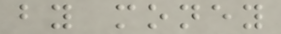by money
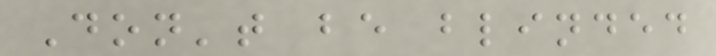Don't be blinded
